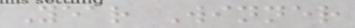Year Winner
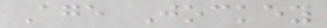Age Jockey
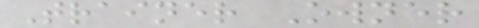Trainer Owner
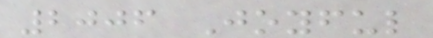2006 Joyful
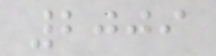2009
